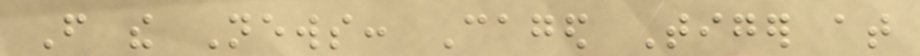From the News: Caged Tiger at
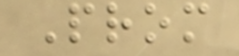Prom
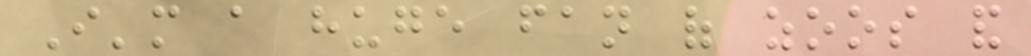I'm a huge fan of zoos and
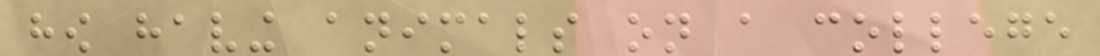how having animals on a college
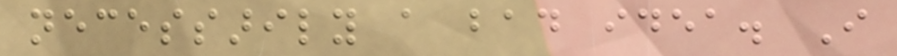necessarily a bad idea. I
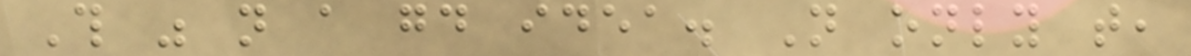This was not a good idea. Not only that,
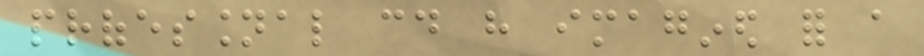professional could have imagined for a
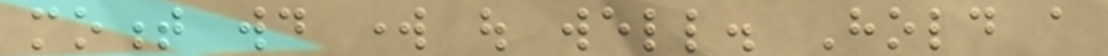moment would work out well. Hold a
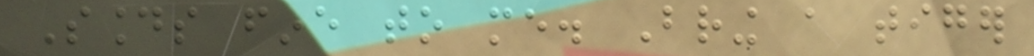Sounds fine to me. Bring a tiger
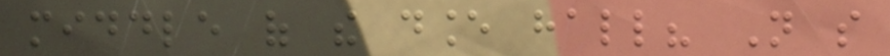middle of the dance hall? Not so
